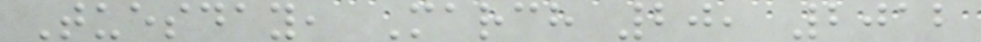Tuesday, March 20, 2012
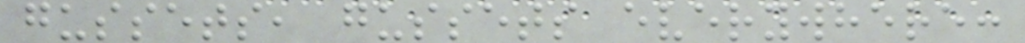gussets, gussets everywhere:
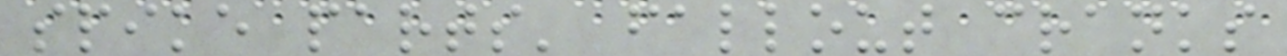spike parts' fallout cranks
